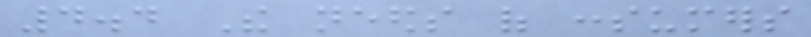4.4 The needs of consumers
